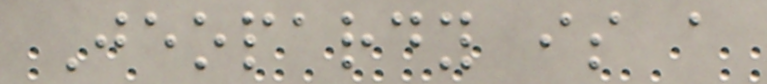Jeopardy is a
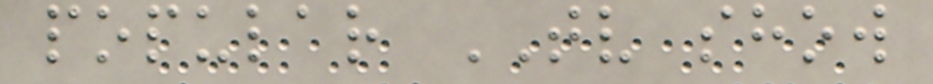popular TV show
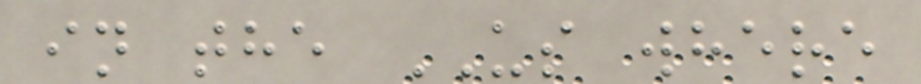in the US where
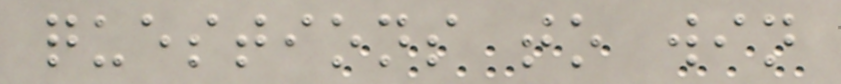questions to win
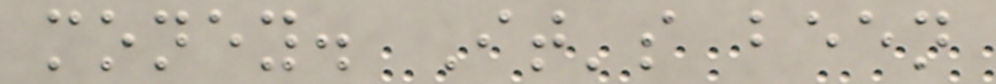money. It's been
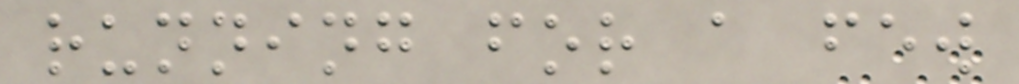running for a few
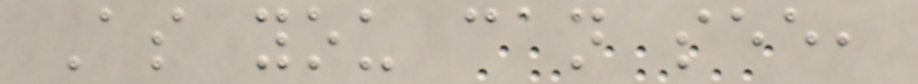As you can see,
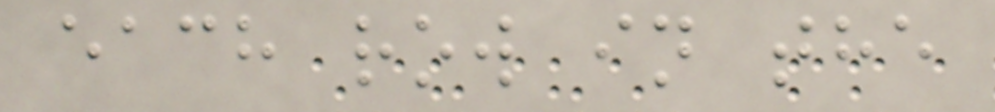each row in the
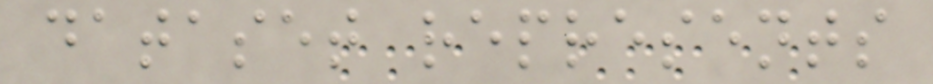dataset represents
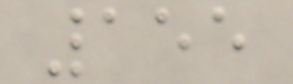155
